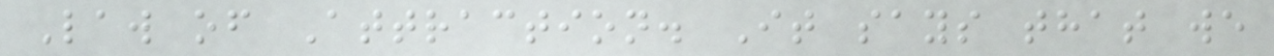Law of Attraction. It says that we
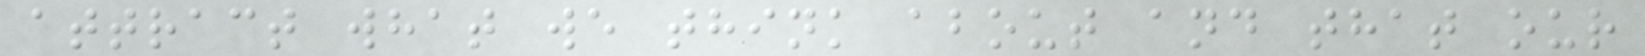attract what we think about and that our
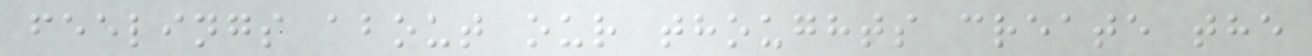feelings about our thoughts create the
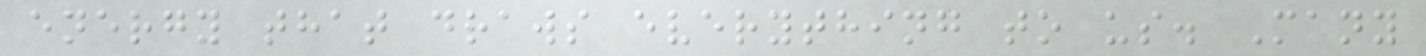energy that draws everything to us. Many
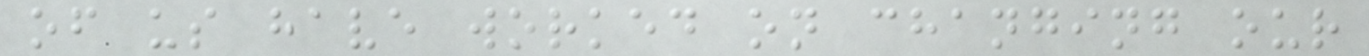of us have worked on changing our
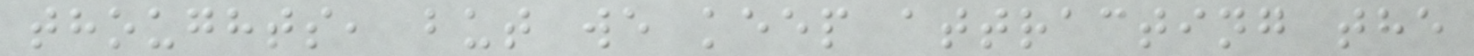thoughts, but we keep attracting the
